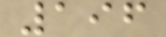196
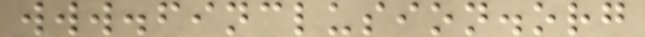www.finclusion.org
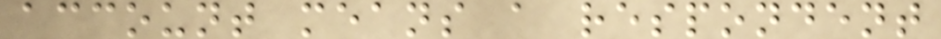account means a respondent
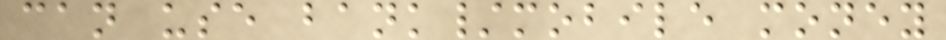can use bank/mobile money
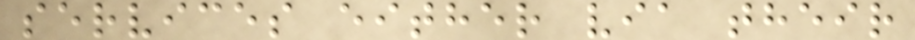services either via their
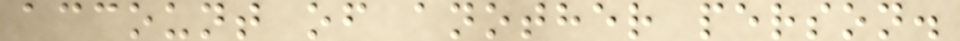account of another person.
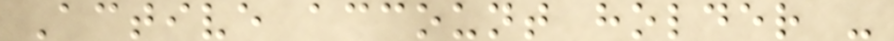Active account holder -
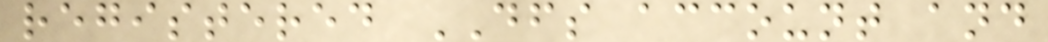registered DFS account and
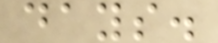days.
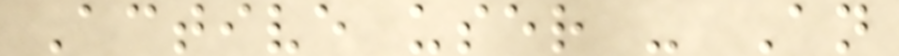Active user - An
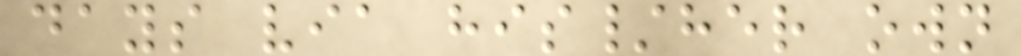days via his/her own
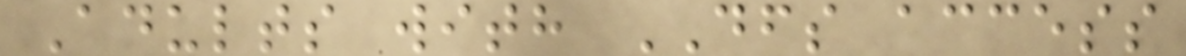Adults with DFS access
